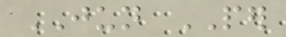JUN PER
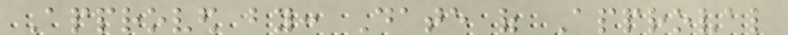Approved by: Date of Approval
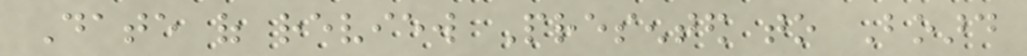Date of review Presented to Board
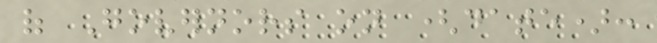of Governors on (date):
